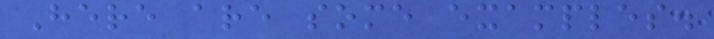Here are some examples.
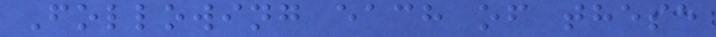Following each of these
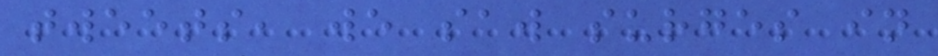tweets, we saw surges in
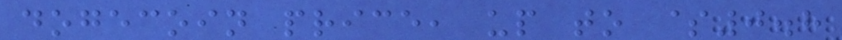dogecoin price, up to $0.8
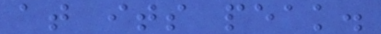at its peak.
